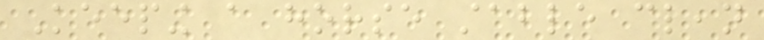Keeping a horse stable clean
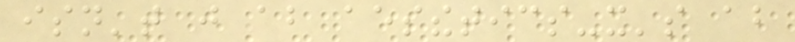isn't just about aesthetics-it's about
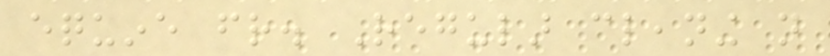equine friend. Regular cleaning not
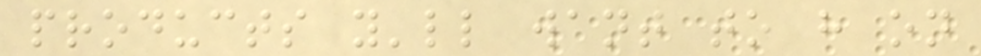products you'll want to have on
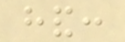hand:
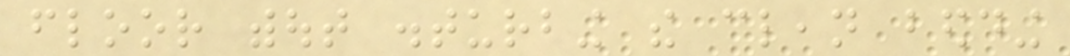floor without disturbing the clean bedding
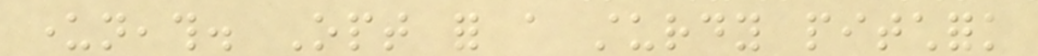underneath. Opt for a sturdy pitchfork
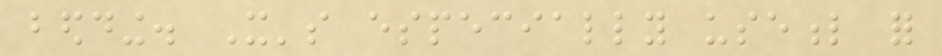bedding. It's especially useful for
